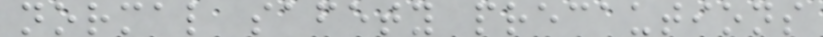normal safety precautions
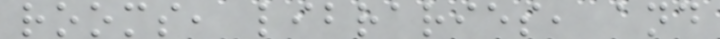rooms, libraries, and
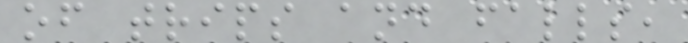of trips and falls,
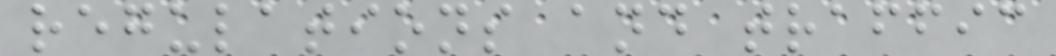regulations and traffic
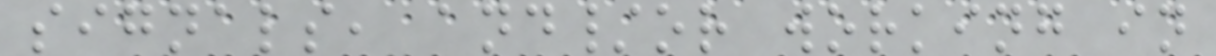signals, and/or working in
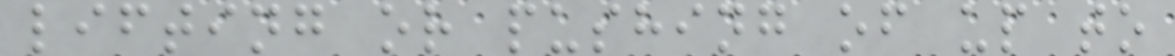lifting or pushing of up to
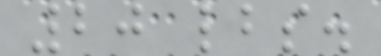20 lbs.
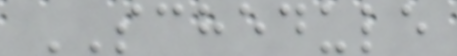SCHEDULE
